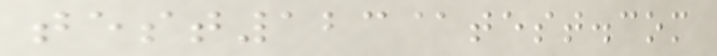test123@test.com
